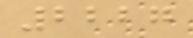2227
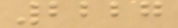2227
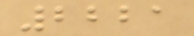2221
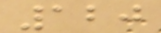120
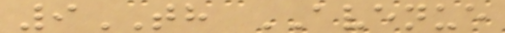9TH AVENUE
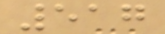517
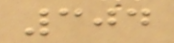304
